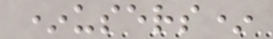*users*
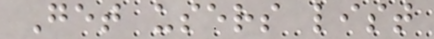Get users list
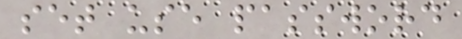set use password
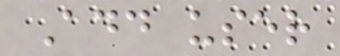Add user
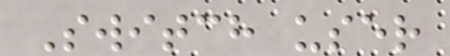Switch user
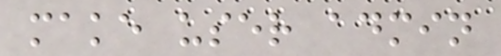make user admin
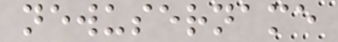newusername
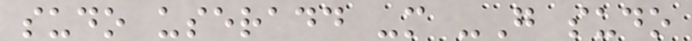sudo useradd -m -G sudo
